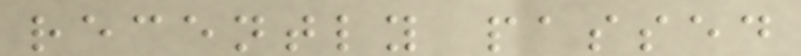recently passed
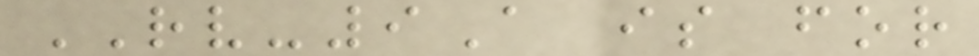RV-9A is for
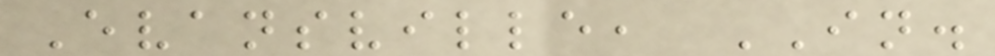Evansville, IN.
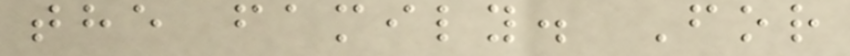the family. For
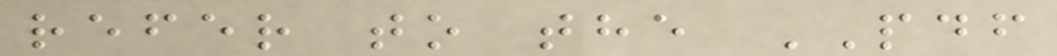refer to the PDF
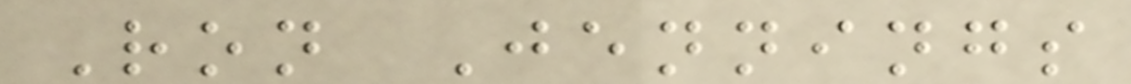Ron Jennings
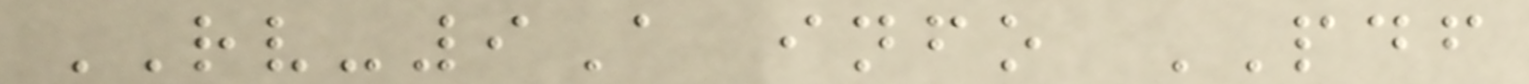RV-9A info PDF
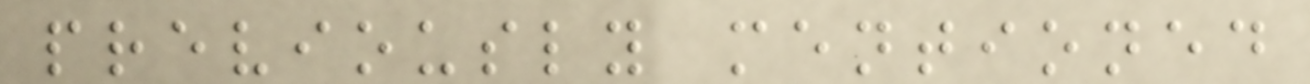previously mentioned
